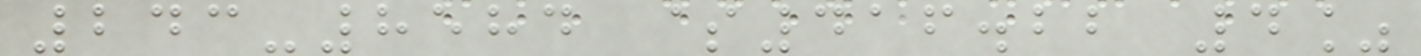243-8584 $416.22 4%
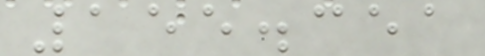155.351
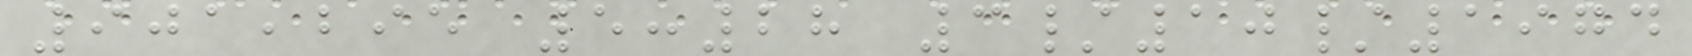901,295 5:28 3/10/1974
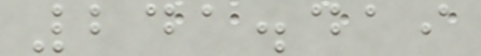241.419
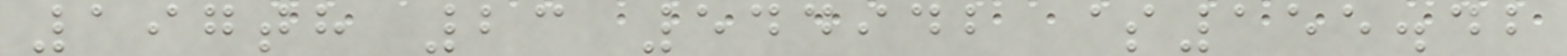197th 23 544942 $155.42
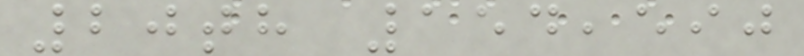20th 154,590
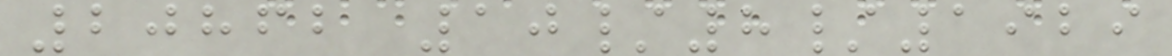20862 10/8/1929
